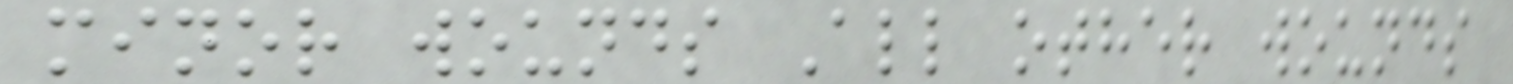minor wounds All other wounds
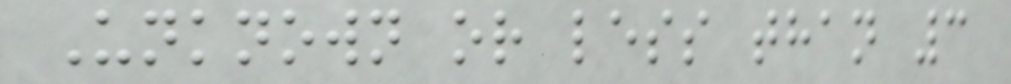Unknown or less than 3
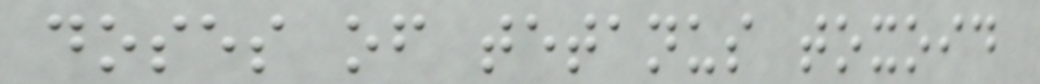doses of tetanus toxoid
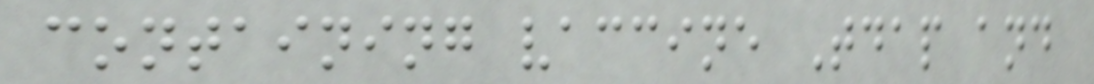containing vaccine Tdap and
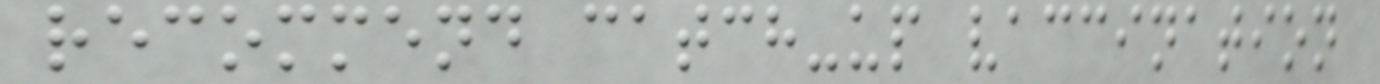recommend catch-up vaccination
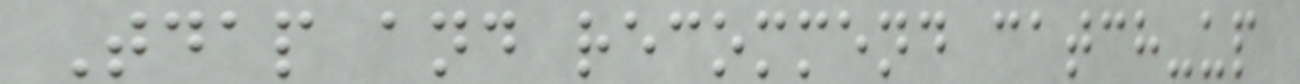Tdap and recommend catch-up
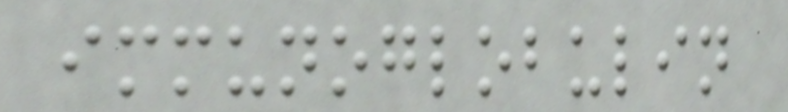immunoglobulin
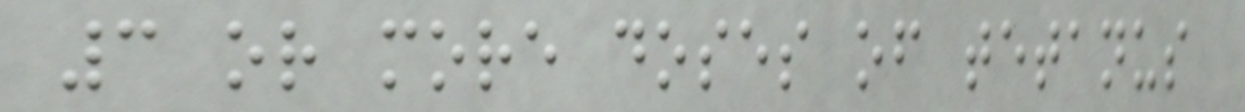3 or more doses of tetanus
